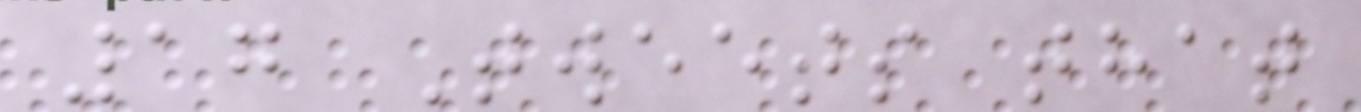17 Tweets that
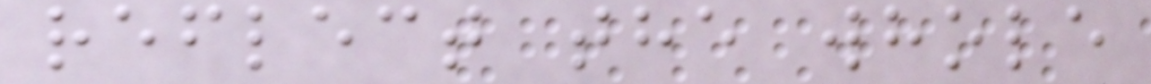reflect the whole
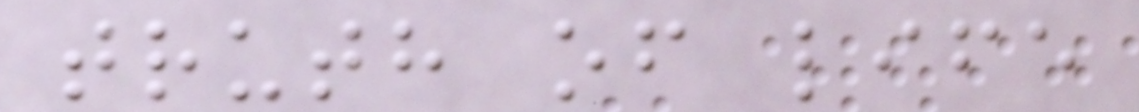truth of life
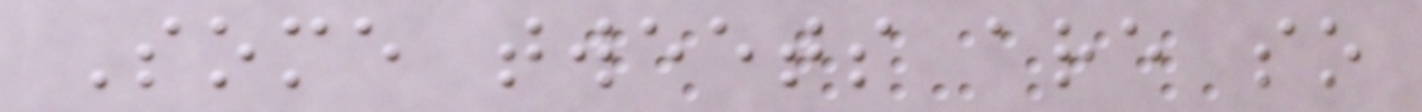Some tweets are so
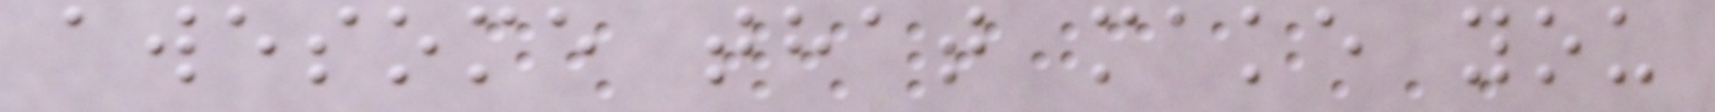awesome that make you
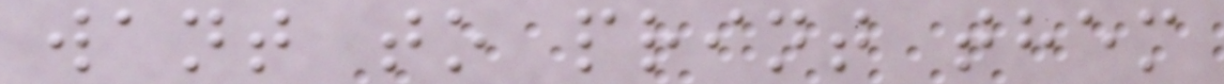want to print them
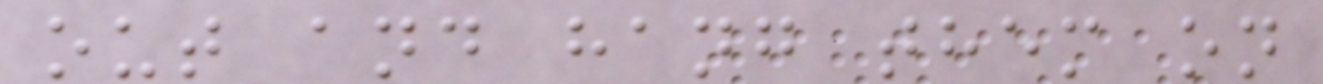out and hang them on
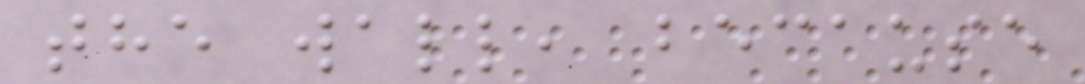the wall, because
